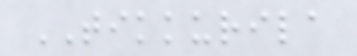TIKKURILA
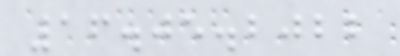16.05.2022
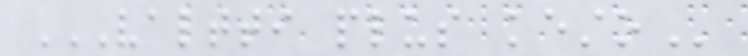VALTTI PLUS KESTO
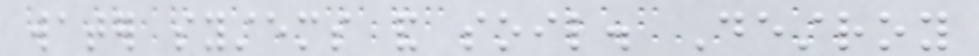water systems and soil. Destroy
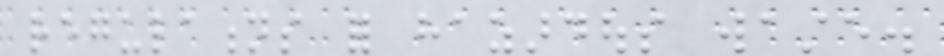regulations for hazardous waste.
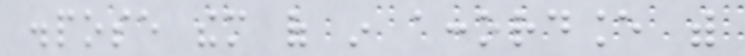dispose them of in accordance with
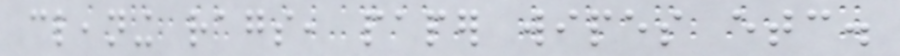cleaning rags, paper wipes etc.
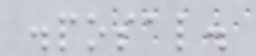disposal.
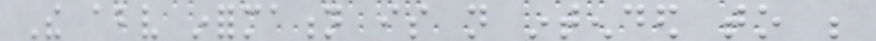The above information is not intended to be
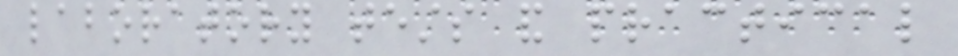laboratory tests and practical
